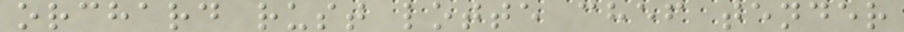orchard rust lotte chef tender
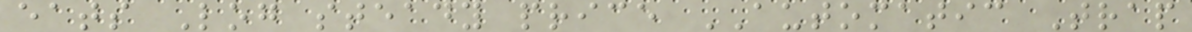eats Log steady price AUTOMATIC Trap
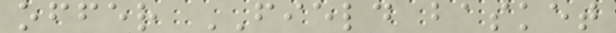offer FIELD basket
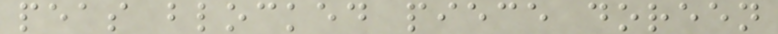peas blocked piece doreen
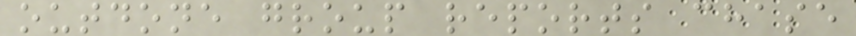outdone group reports chase
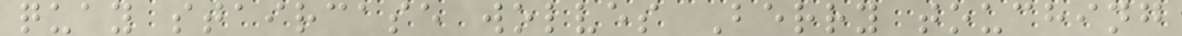quay staircase wolves Berry touching
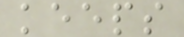keeps
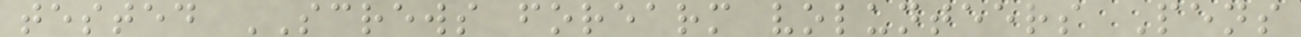tested SCREWS forearm volunteers Pens
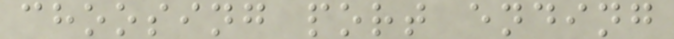choosing port ending
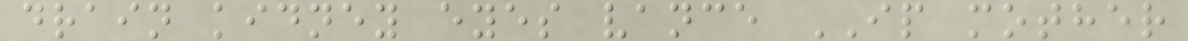drain kidney eyes vance IP mother
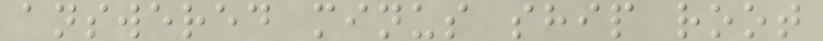answered minus ship root
